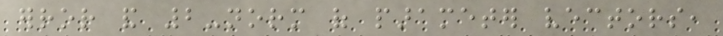error and 2-norm of parameter vectors,
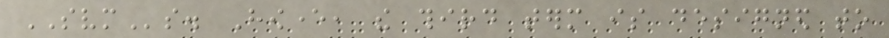SVMs. However, the third term is designed to
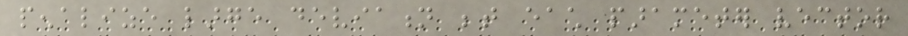penalize large deviation between each parameter vector
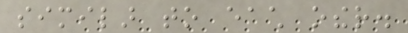similar to each other.
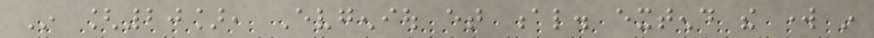In [20], Evgeniou et al. extend the work in
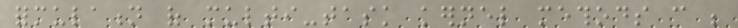formulation of multi-task kernel methods can be
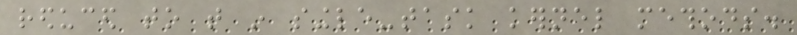reduced to that in single-task kernel methods.
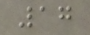17
